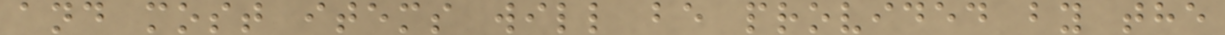and most items will be provided by the
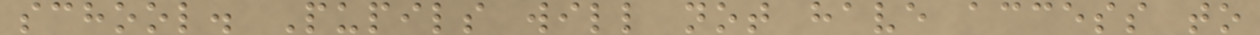school. Pupils will not have access to
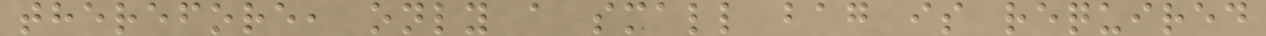therefore, only a small bag is required
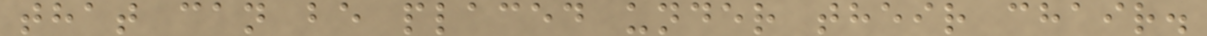that can be placed under their chair.
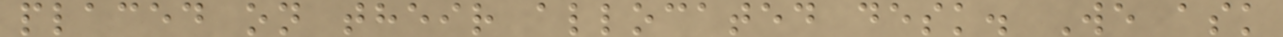placed on their allocated desk. We ask
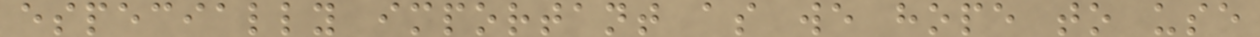especially important as we hope to use
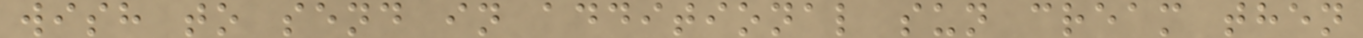wish to send in additional sun cream then
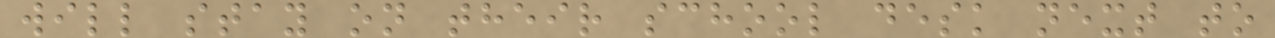will stay on their school desk next to
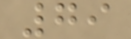79
